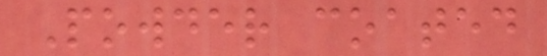Powder coated
